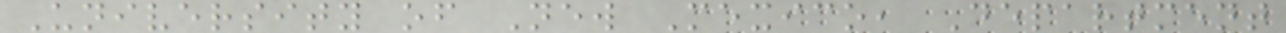University of New Mexico, Department
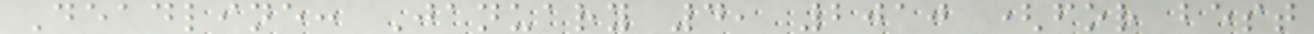Deadline: January 4, 2010 (for best
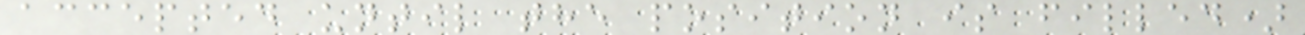accepted until the position is filled)
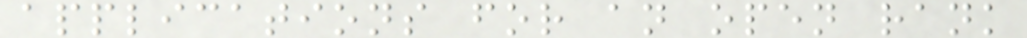applications for an open rank
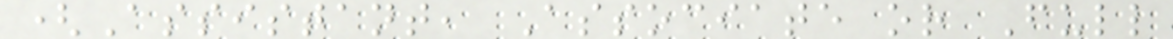(Assistant, Associate or Full
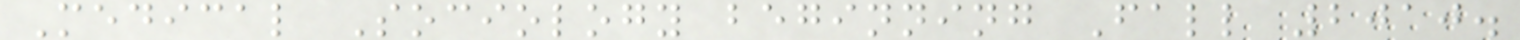Medical Sociology beginning Fall 2010.
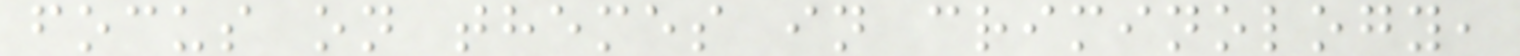focus on themes in criminology,
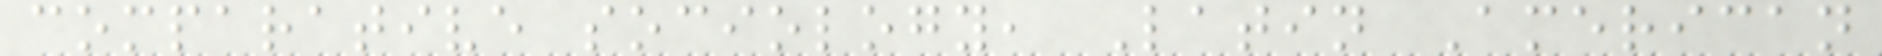comparative sociology, Latin American
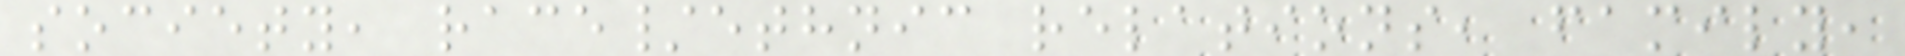society, race/ethnic relations, family,
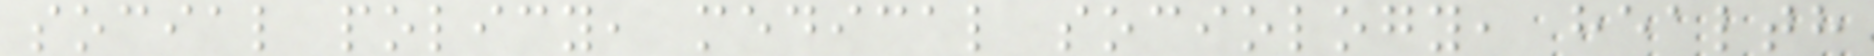social policy, medical sociology, health
